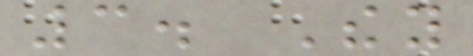3. They
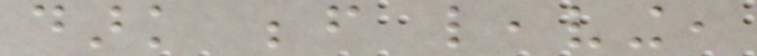dark before leaving,
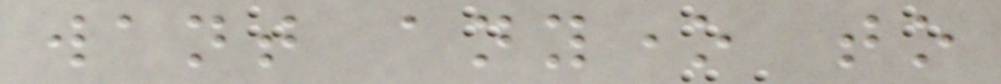want anyone to
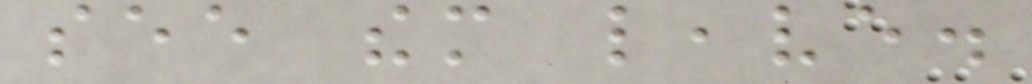see them leave.
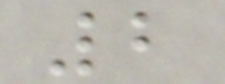2
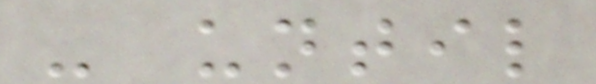- until
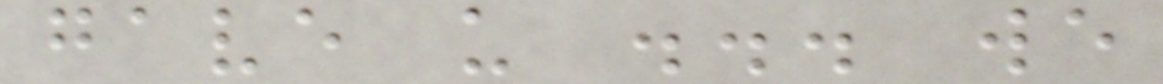gave us ... we
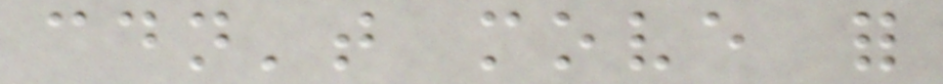couldn't move for
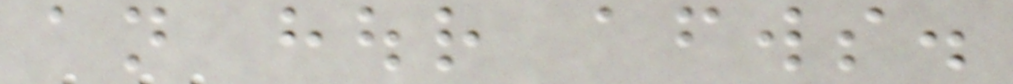an hour afterwards.
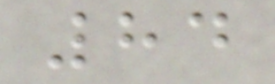84
